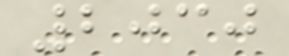2030
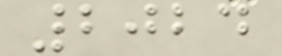2024
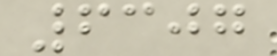6307
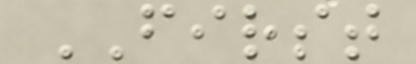FIRST
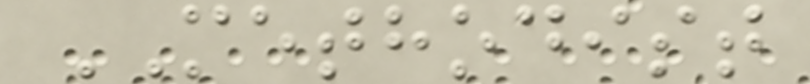METHODIST
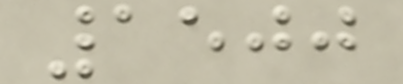1500
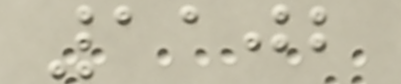1102
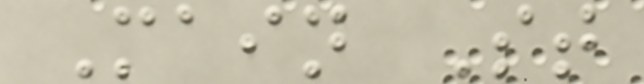Main St
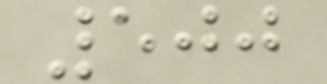500
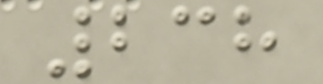238
